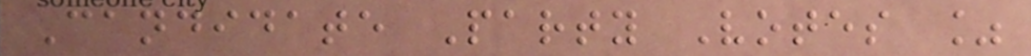Candidate Party Votes %
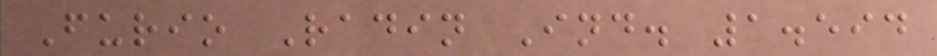Furio Radin Ind. 1.594
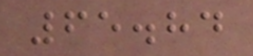65.84
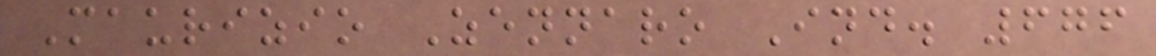Maurizio Zennaro Ind. 676
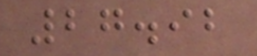27.92
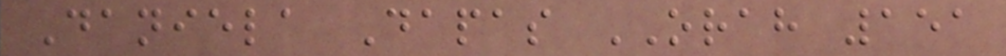Daniela Dapas ORAH 151
